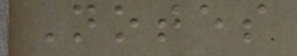Notes
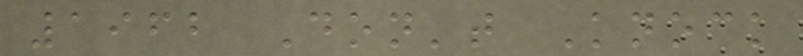1962 Don't Knock
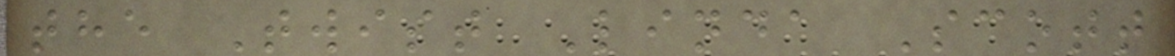the Twist Linda Scott
